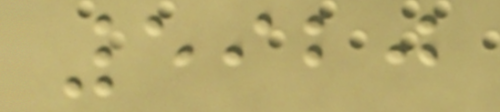5920
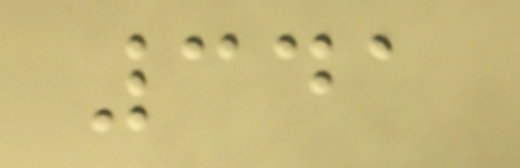341
